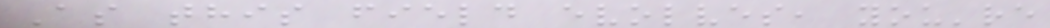As this field evolves, you're
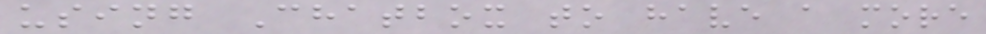using Chatbox to have a more
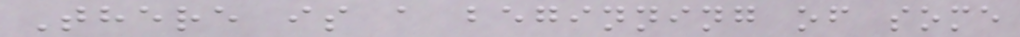There is a beginning of some
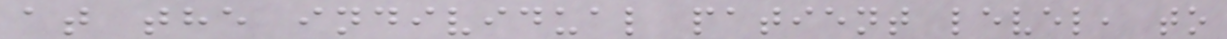at the individual patient level, to
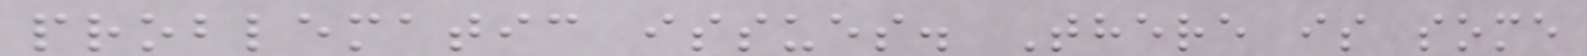problematic issues. There is some
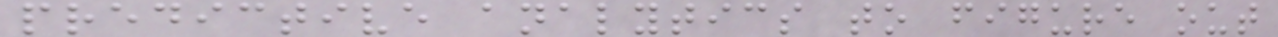predictive analytics to figure out
